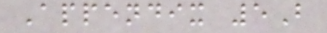Appendix 5B
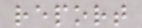report
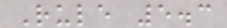Rule 5.3
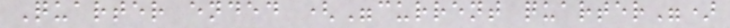Quarter ended ("current quarter")
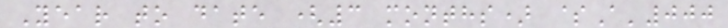Year to date (3 months) $A'000
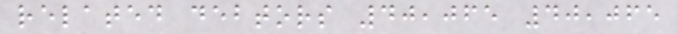related debtors 40,065 40,065
